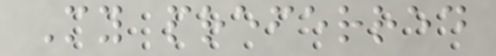My preferred
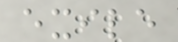exile
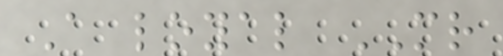A loyal MR
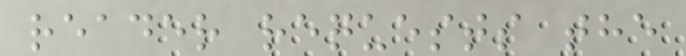reader requests the
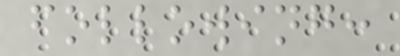following:
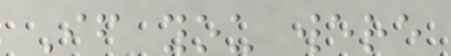If you were
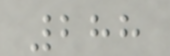288
